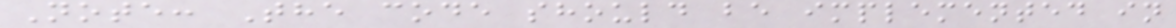Note: The code should be implemented in
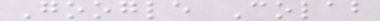Google Colab
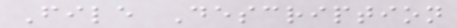File Description
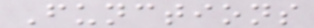Functions
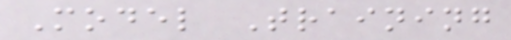Model Training
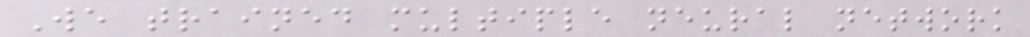We trained multiple neural network
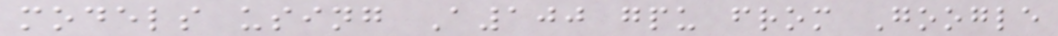models using A100 gpu from Google
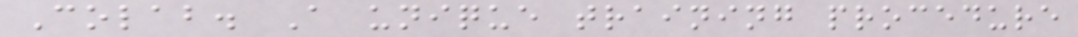Colab. A unique training procedure
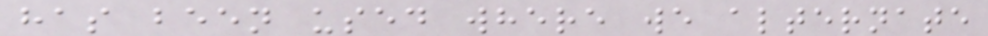has been used where we alternate
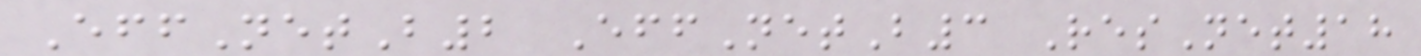EffNetB2 EffNetB3 ResNet18
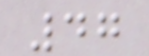47
